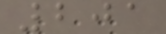201
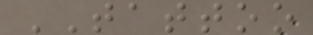TATTOO
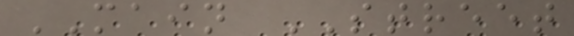MAIN STREET
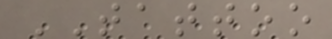TATTOO
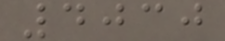4030
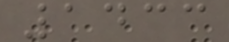1433
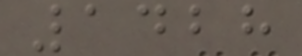1428
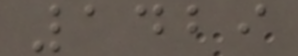1429
